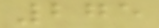275
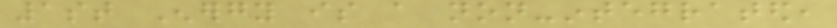1st Energy is a non-integrated,
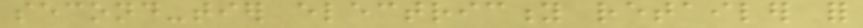second-tier electricity retailer for
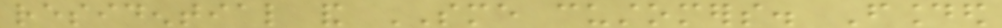residential and SME customers. Founded
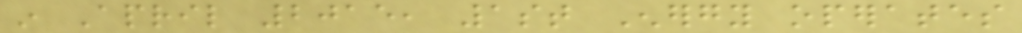in April 2015, 1st Energy operates
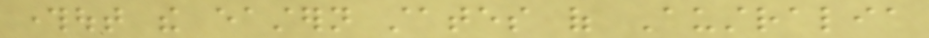throughout the eastern states of Australia
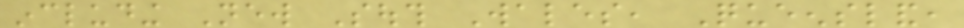including New South Wales, Queensland,
